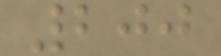200
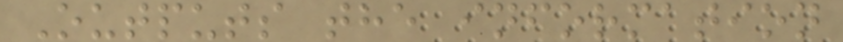Outputs the information
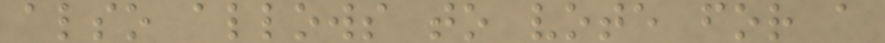also allows to vote for a
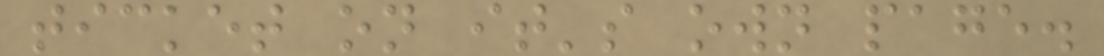ticket on it's own page.
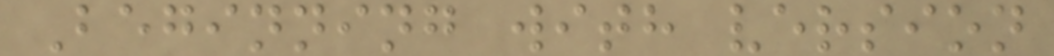Beginning with version
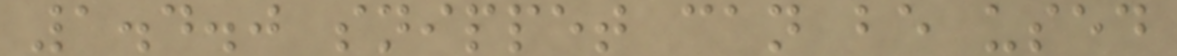1.4.0 snippet can be used
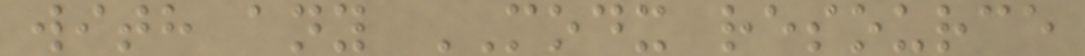with any MODX resource
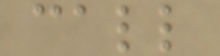call
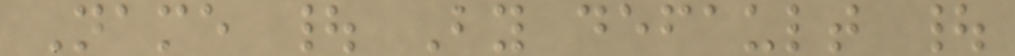Name | By default |
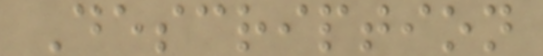Description
